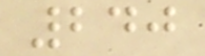240
